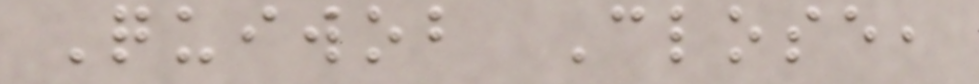Quiwob Close,
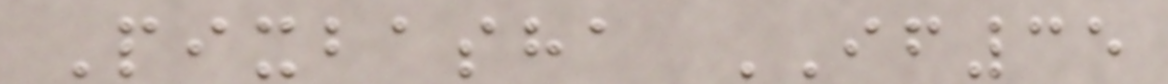Pixbasha IF35
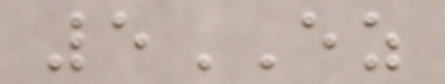5EZ
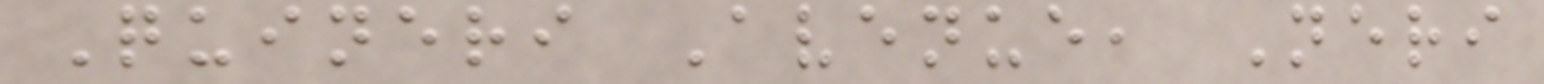Quineri Avenue, Neri
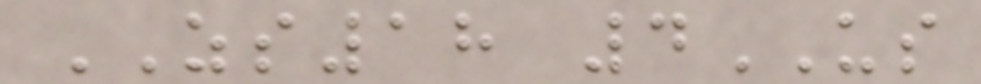ZS18 4US
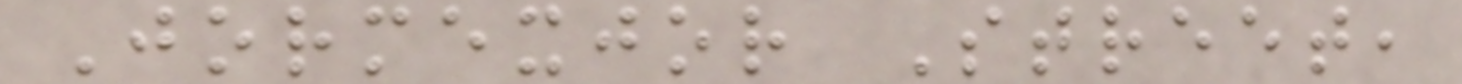Jormexjor Street,
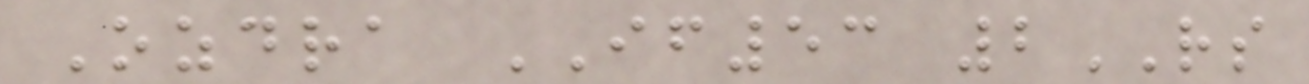Ozdra IF53 2RS
